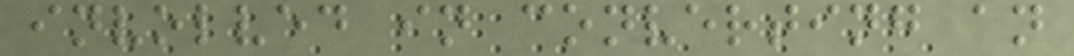involved in converting an
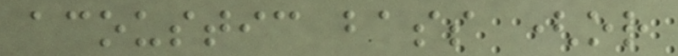acoustic bass (or
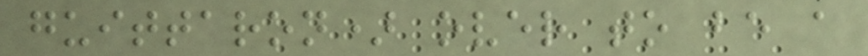guittaron) over to be a
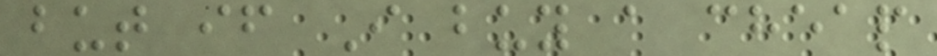but if I buy a cheap
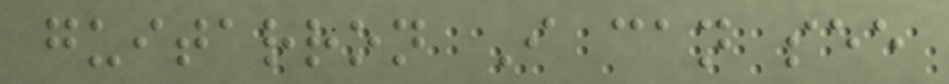guitarron I can see
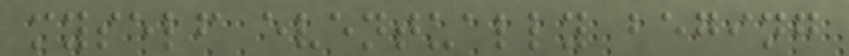myself eventually beging
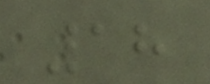18
